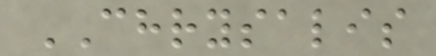CHRYSALIS
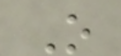O
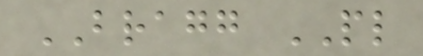BRAGG PL
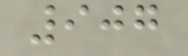907
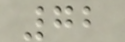72
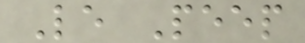Le Peep
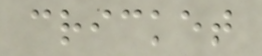cricket
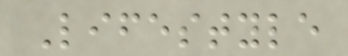Lifestyle
